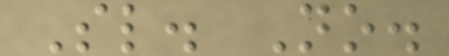Sl. No.
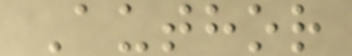Author
